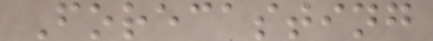Forecasting
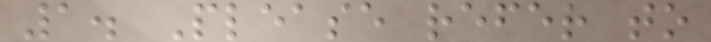1. Please refer to
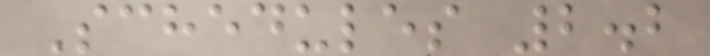Schedules 2.2
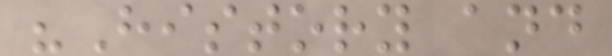"History and
